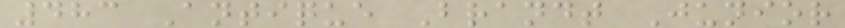483 Antique Brandt Junior
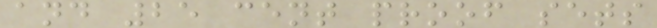and 25 cent proof sets
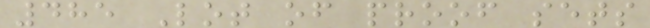485 Lot of proof sets
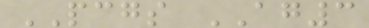PCGS AG3
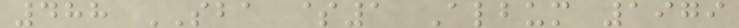488 SBA $1 Album 1979
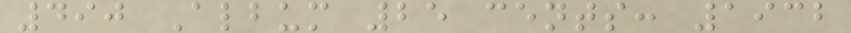490 Album 25 cents: 1932
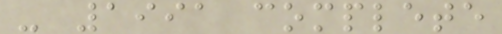- 1991 complete
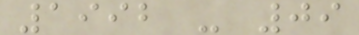1992 - 09
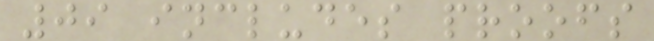09 includes proofs
